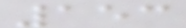153
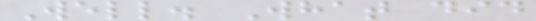Well. What did
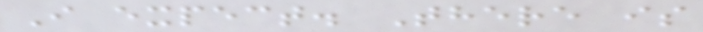I expect. There is
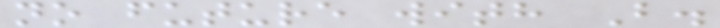no future with B.
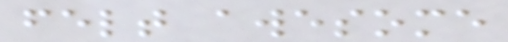felt awesome
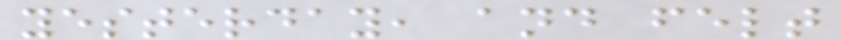yesterday, and felt
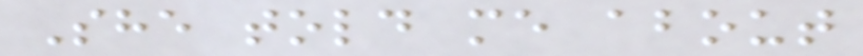She told me about
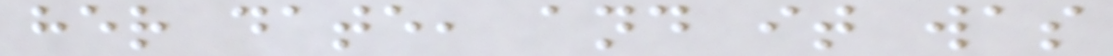her date, and it was
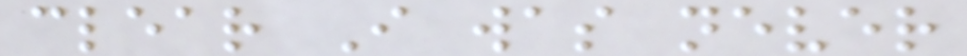clear I was never
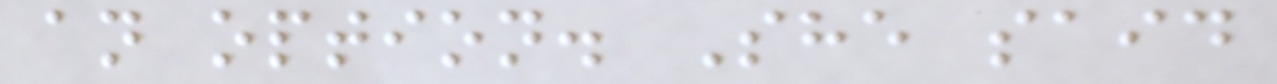an option. She said
